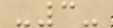-3-
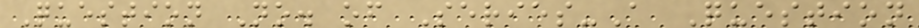Question No. of Series-A Question
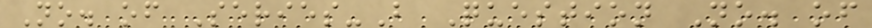No. of Series-B Question No. of
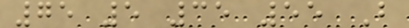75 5 35 55 B
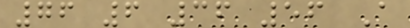76 6 36 56 A
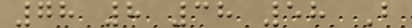78 8 38 58 B
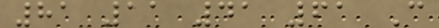81 11 41 61 C
